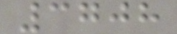3708
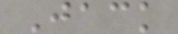Jack
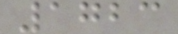1723
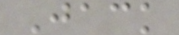Jack
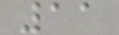11
